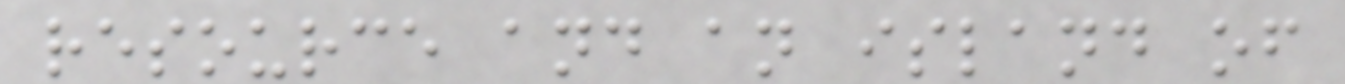resource and an island of
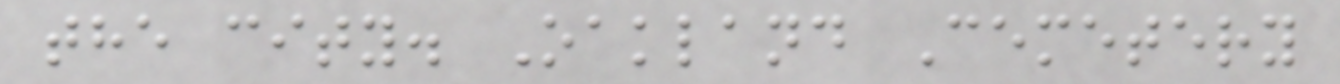the city. Oakland Cemetery
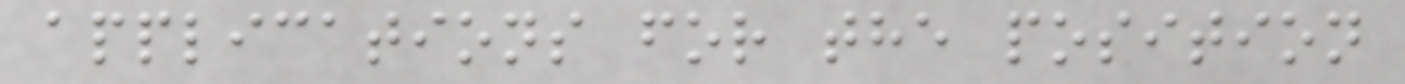applications for the position
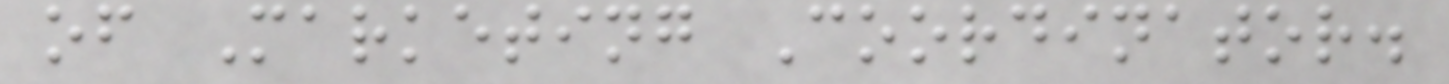of Marketing Coordinator.
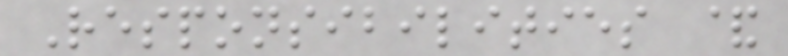Responsibilities &
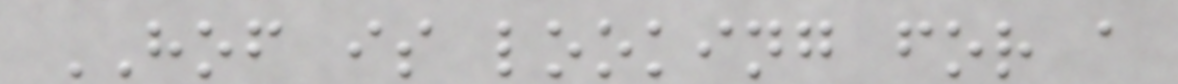HOF is looking for a
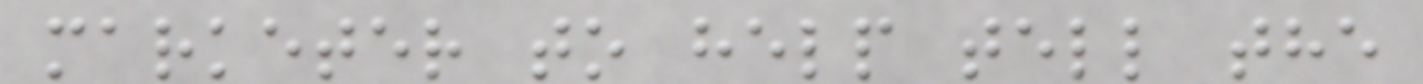marketer to help tell the
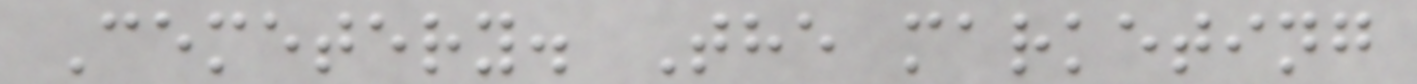Cemetery. The marketing
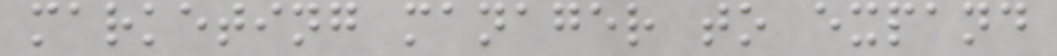marketing manager to expand
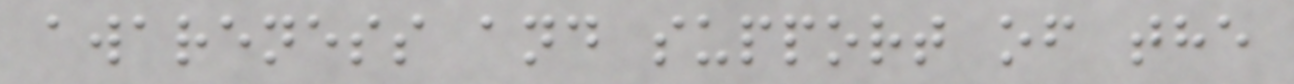awareness and support of the
